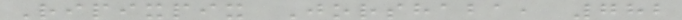Ripixpix Jorshaba, 782
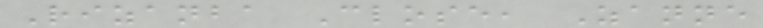Rizanba Close, Zanne
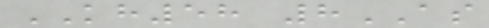KH58 8AS
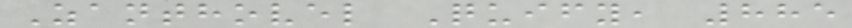Zanthovel Quify, 885
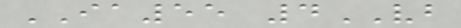IA55 4VB
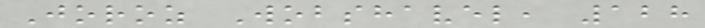Joroz Wobshavel, 128
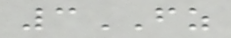3FZ
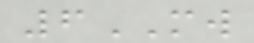6MW
